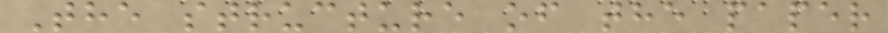The structure of the paper
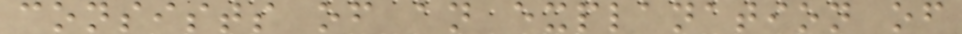consists of an explanation of
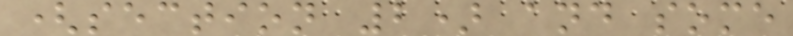(section 2) and some
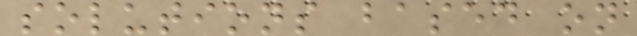solutions based on
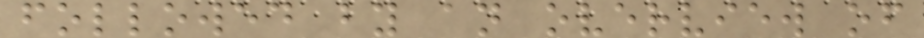followed by an overview of
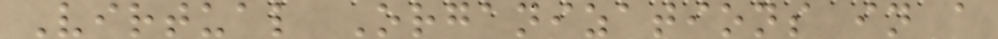Virtual Organizations in a
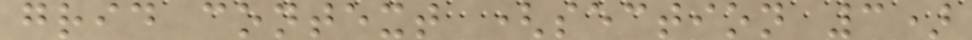grid context (section 3)
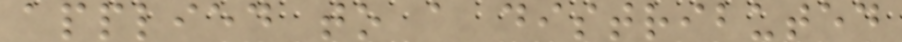applied to a distributed
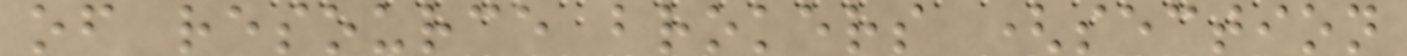of resource brokers (section
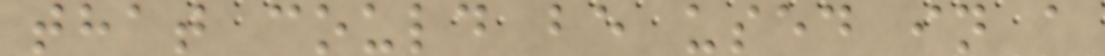that could be used in a
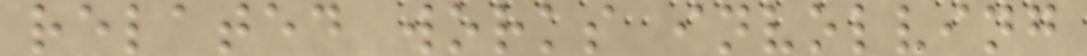related works involving
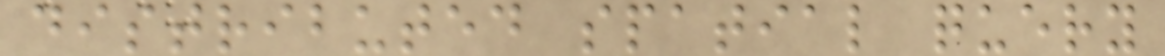distributed spatial query
